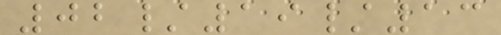02/19/13
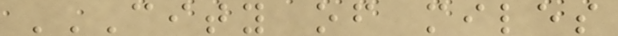CITY OF MILES
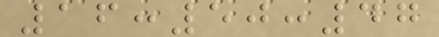16:50:47
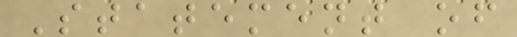Statement of
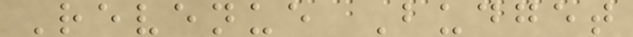Revenue Budget
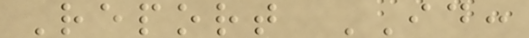Report ID:
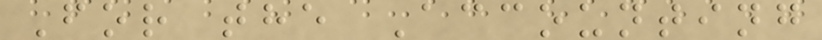For the Accounting
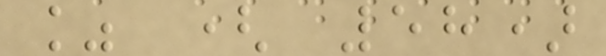% ( 58)
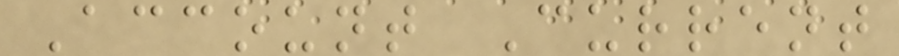Account Current
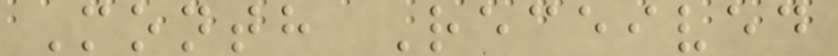Month Received
